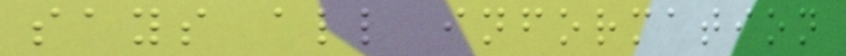says all information
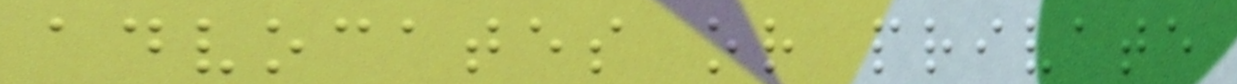advocates or private
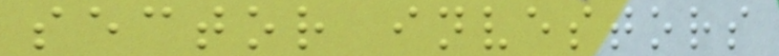sector investors
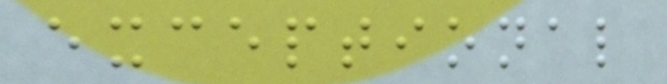exceptional
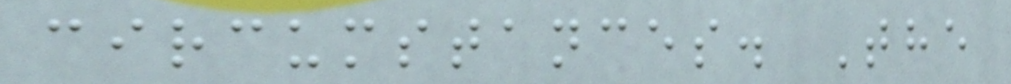circumstances. The
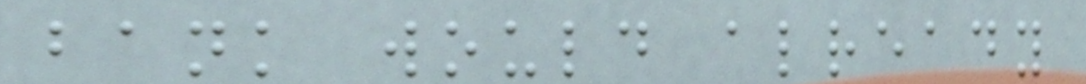bank would already
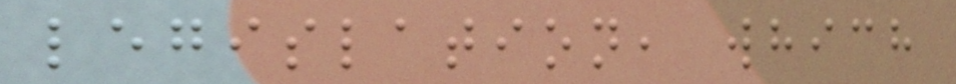legislation, which
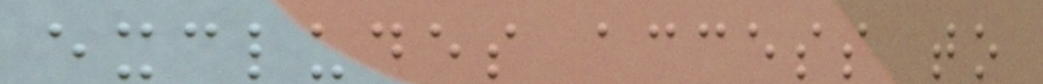excludes access to
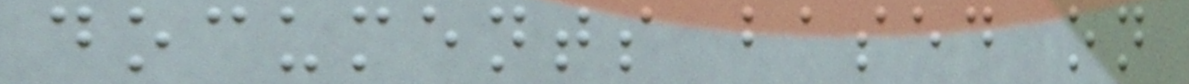documents based on
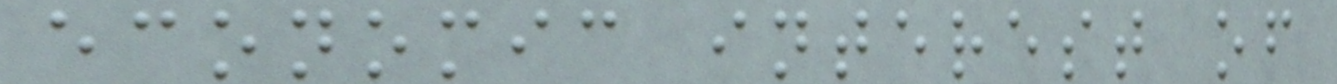economic interest of
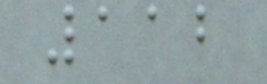112
